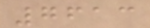7613
